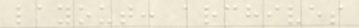layout: archives
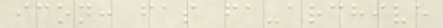icon: fas fa-archive
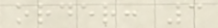order: 3
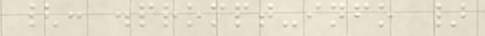{: .prompt-info }
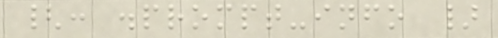{: .prompt-info }
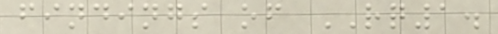findings of RQ1.
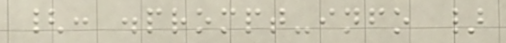{: .prompt-info }
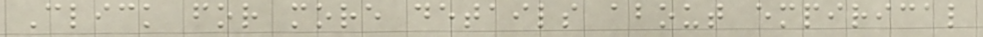Click for more details about empirical
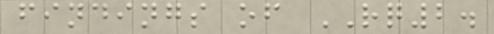findings of RQ2.
